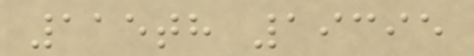115th 19395
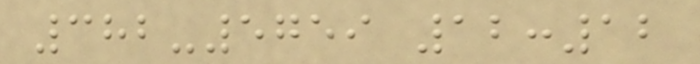382-5759 12:12
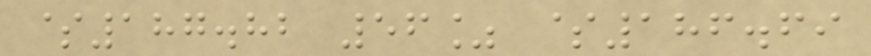$187.82 56% $186.69
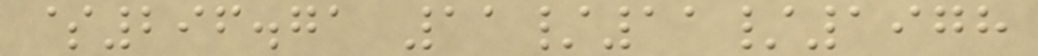$296.71 11/11/1978
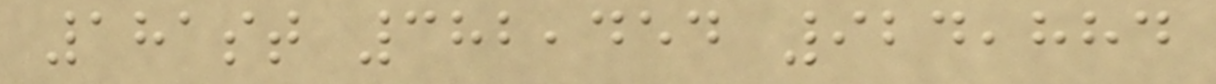181st 382,454 924,884
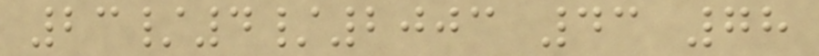23/4/2003 43 78
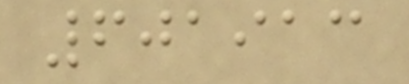601913
